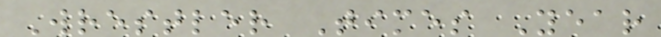Wrestler Times Year
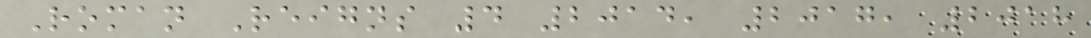Roman Reigns 4 2014, 2017, 2018
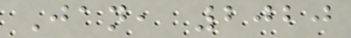Jan, 2020
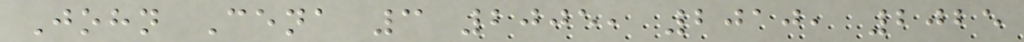John Cena 3 2005, 2010, 2025
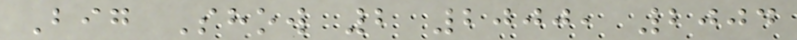Big Show 2 2000, 2004
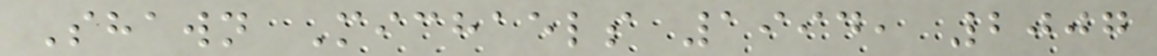Shawn Michaels 1994, 2007
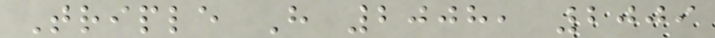Triple H 2008, 2009
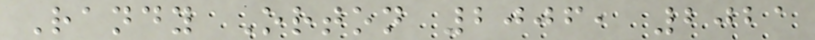Randy Orton 2006, 2021
